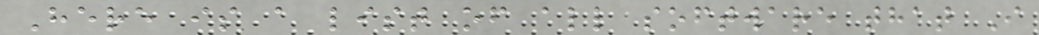Here is a list of all software that I
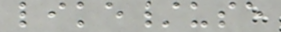like/use
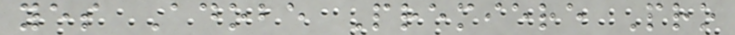yes Adobe Premiere Pro
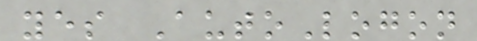yes AutoLogon
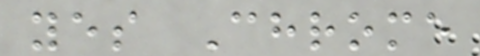yes Chrome
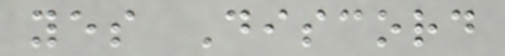yes Discord
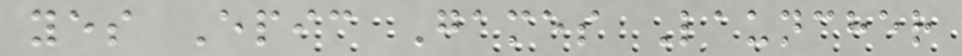yes Epic Games Launcher
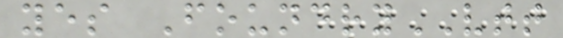yes FoundryVTT
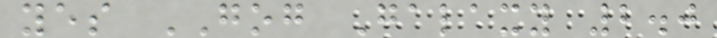yes GOG Galaxy 2.0
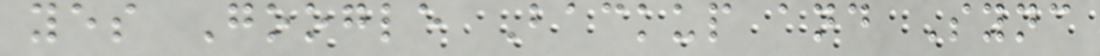yes Google Backup and Sync
